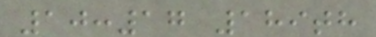10:17 189th
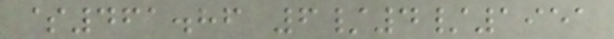$461.86 6/4/1951
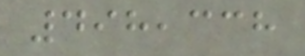498,338
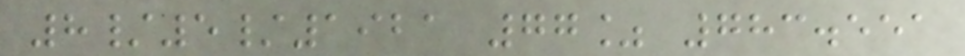8/5/1921 77% 783.551
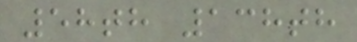58th 138th
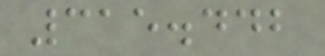315.442
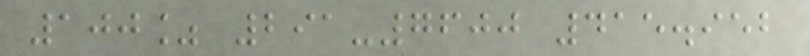100% 291-7600 415.952
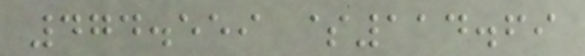474.559 $114.69
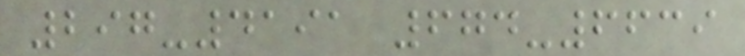297-4191 674-6639
